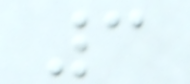3
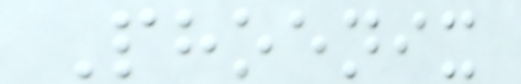Phoenix
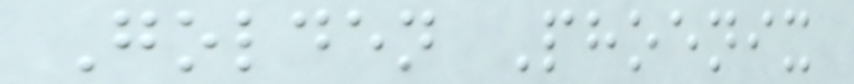Golden Phoenix
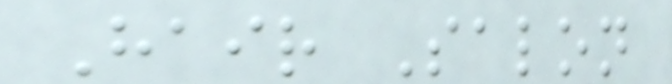Hair Salon
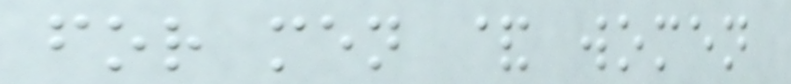for men & women
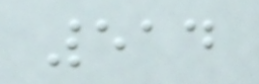514
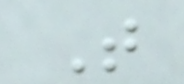T
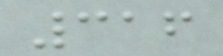316
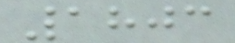1803
